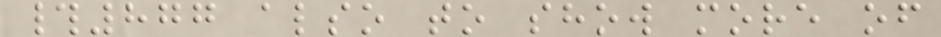#877 also to show more of
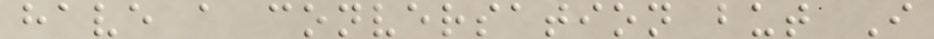have a conversation but I
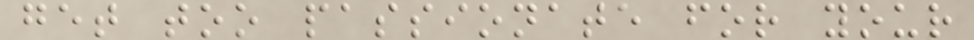get too passionate for your
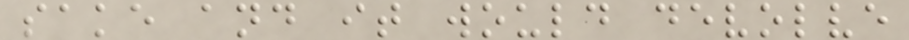sake and it would devolve
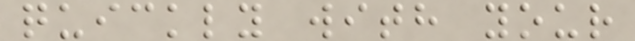quickly with your
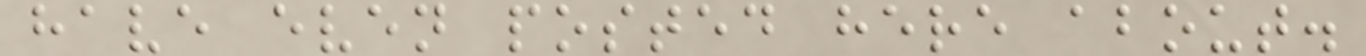have even posted here about.
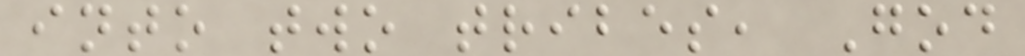into two tribes, God
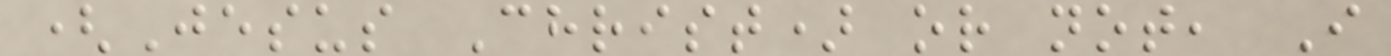(Jesus Christ) or not, I
